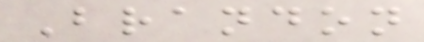Brandon
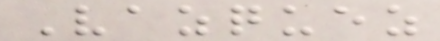Vazquez
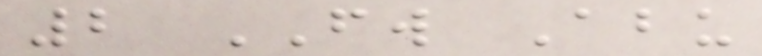2 FW Abu
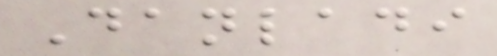Danladi
